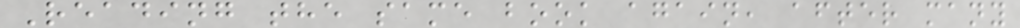Reading the same book again, after many
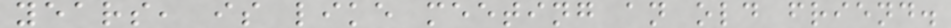years, is like meeting an old friend.
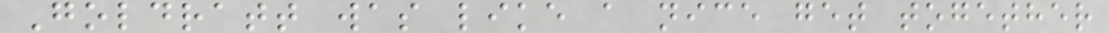Goldratt was like a nice get together
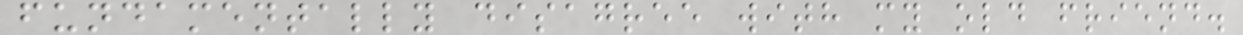fundamentally disagree with my old friend.
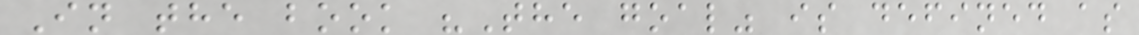In the book "The goal" is defined as
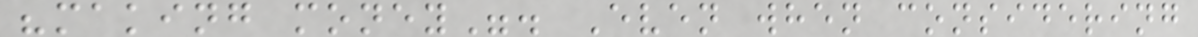"making money". Even when considering
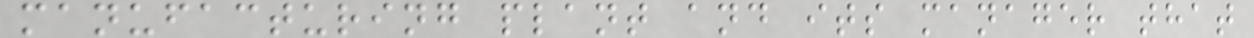manufacturing plant and its manager that
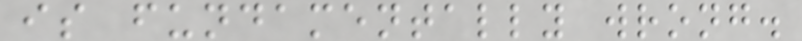is fundamentally wrong.
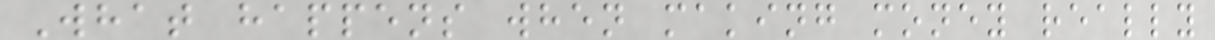What happens when making money really
